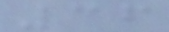36
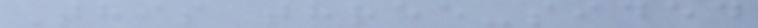This three-sided
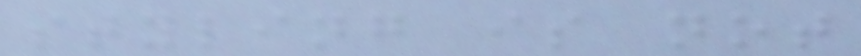styling is not
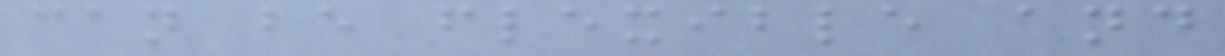can be flexible and
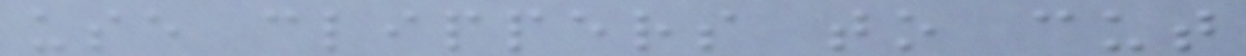use clippers to cut
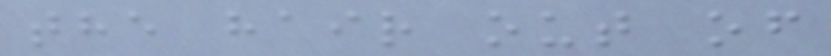the hair out of
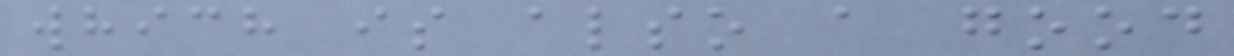which is also a good
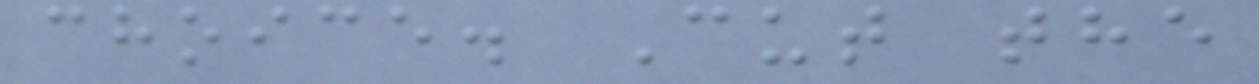choice. Cut the
